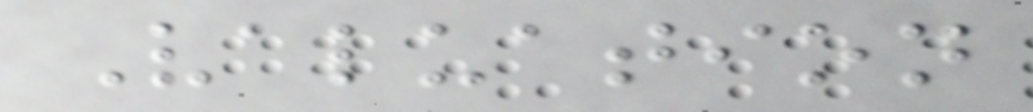Valuation
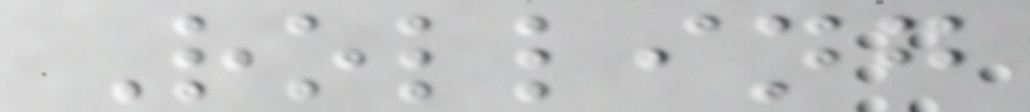Rolling
